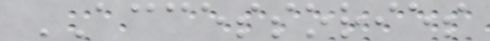ACCESSORIES
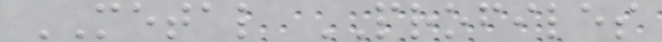METAL PROFILES
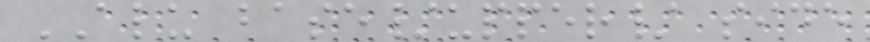ALU base/upper/ side
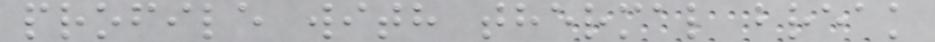profile with thermal break
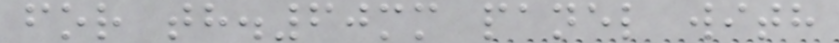for th.60mm panel with
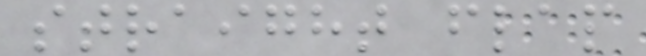straight flap
